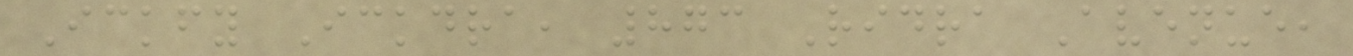Ickfy Ickdra, 873 Ridra Avenue,
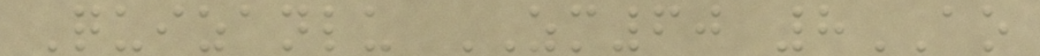Quizanlu ZM60 8AO
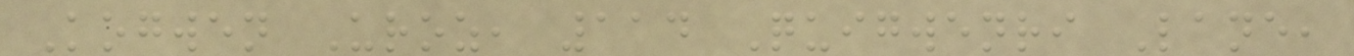Kogwen Uroz, 114 Quigwenri Lane,
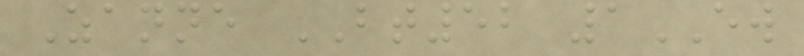Zanne BT52 1EW
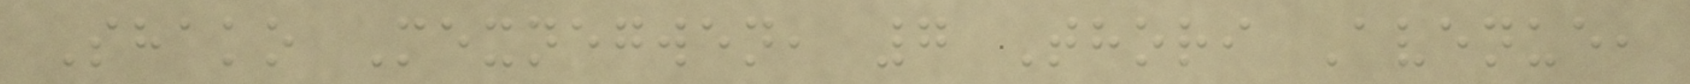Shako Mexnegwen, 7 Thori Avenue,
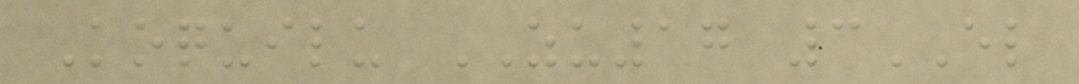Koquilu ZU17 3EL
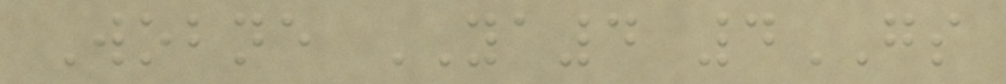Wobne YA4 4GS
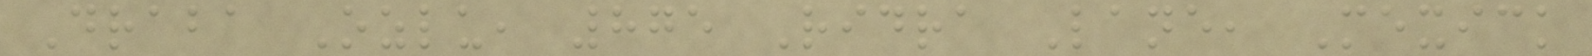Draba Ozlu, 875 Ridra Lane, Mexick
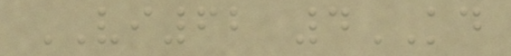VI62 4KD
